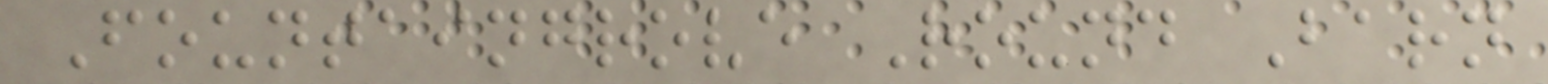Fountaingrove Round Barn
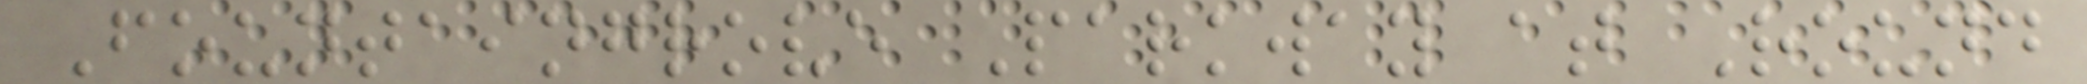Fountaingrove Parkway at Round
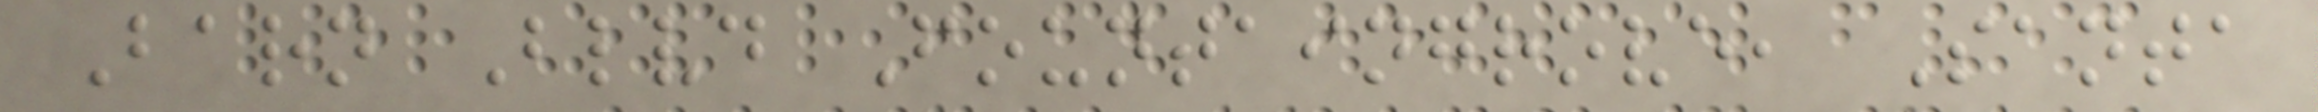Barn Blvd Fountaingrove, Santa
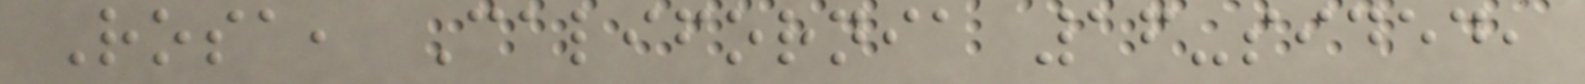Rosa, California 16-sided,
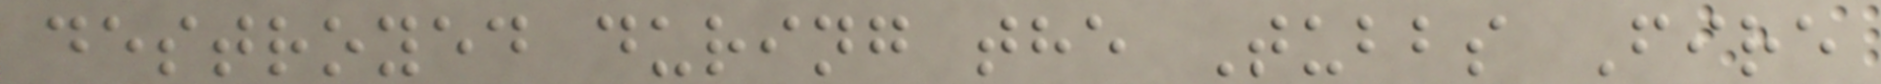destroyed during the Tubbs Fire
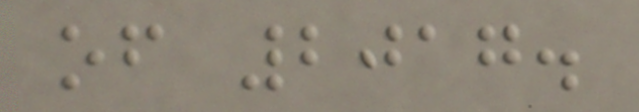of 2017.
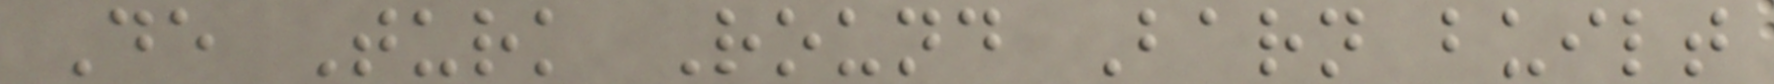De Turk Round Barn built
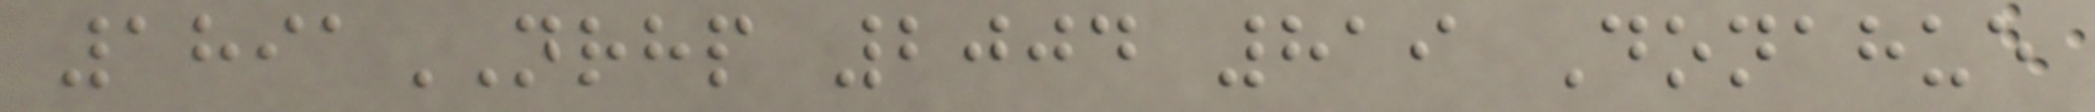1891NRHP 2004 819 Donahue
